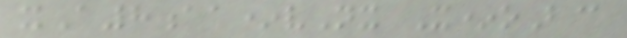xA8aa*vNx X*oB@
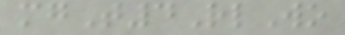mgT4RlWo
